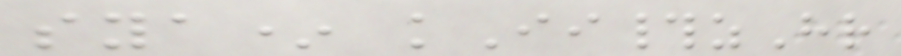sya* kIi#zHr
